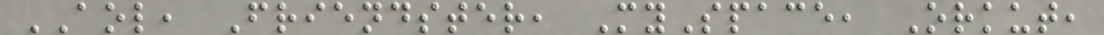AOL, Friendster, MySpace, Orkut,
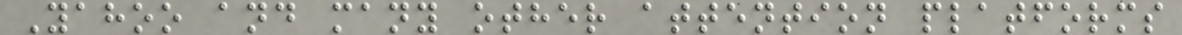Yahoo and many other attention platforms
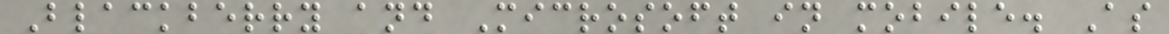Blackberry and Microsoft in mobile. As
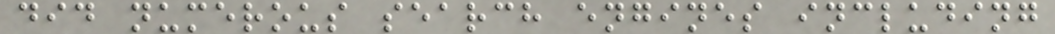did numerous search engines including
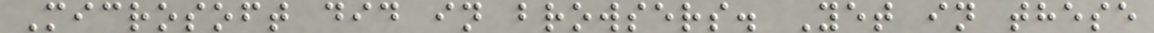Microsoft did in browsers. Yet in these
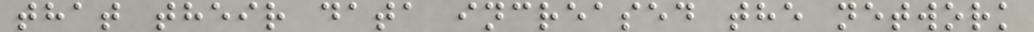that their data increased the network
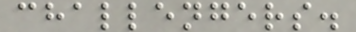challengers.
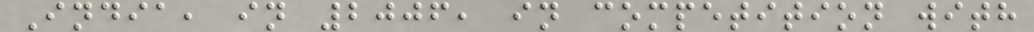India, in 2006, in competition with
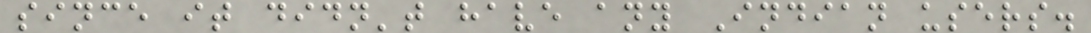since it didn't have any Indian users.
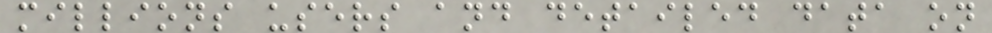millions users and detailed data on
